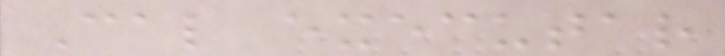Cal executar
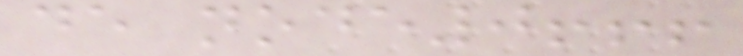de node0!!!
